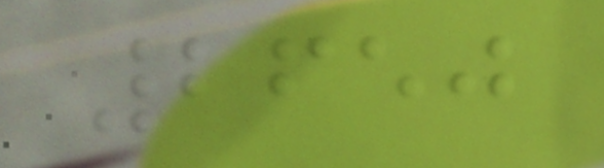2650
